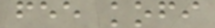fee kofi
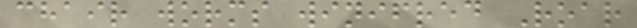chair worms winifred Roar
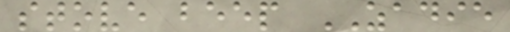stove beep ZADIE
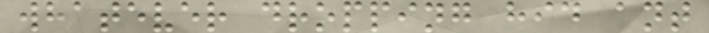whatever dropping hid ant
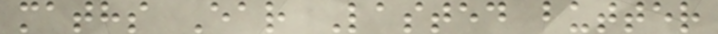maths Ear Lasted butter
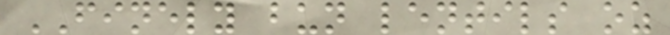FINELY bun lentils oz
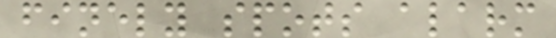finely spots alarm
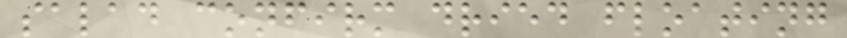salad confirm dried floating
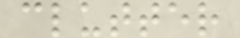clutter
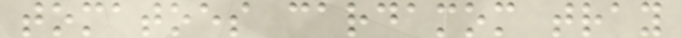tomatoes cardamom tray
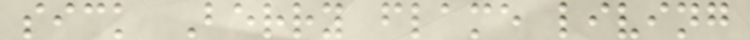sick Berry flame living
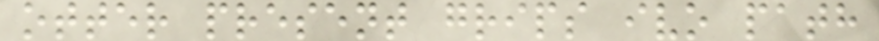otter present grips ivo path
